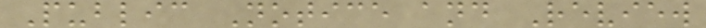Public Notice and Review
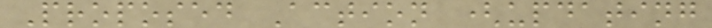Proposed Action (updating
